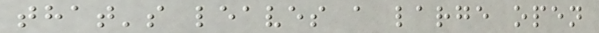that's leaves a large open
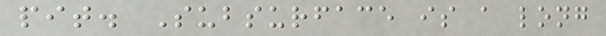pit. Subsurface is a long
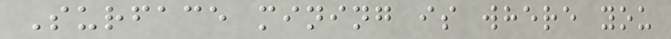Surface mining is where you
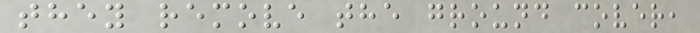they remove the ground cover,
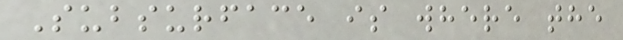Subsurface is where the
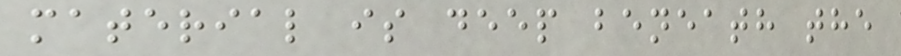material is deep beneath the
